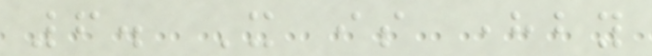6. It is hereby
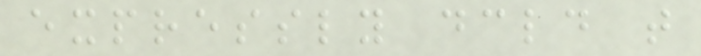expressly declared that
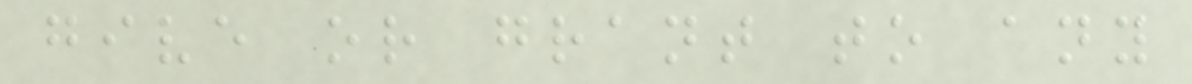give or grant to any
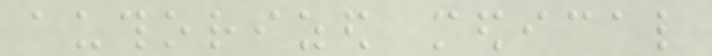authorized medical
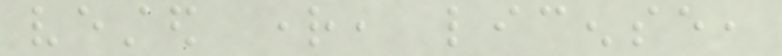vested right, license,
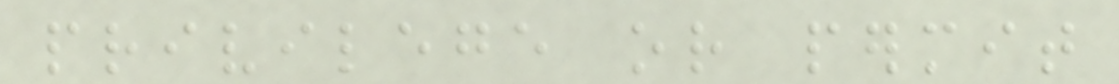privilege or permit
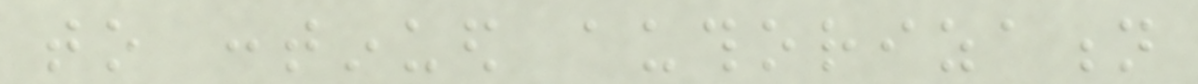to continued authorization
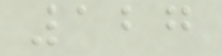127
